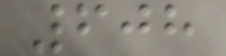608
